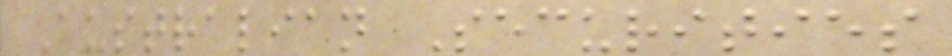Australian Securities
